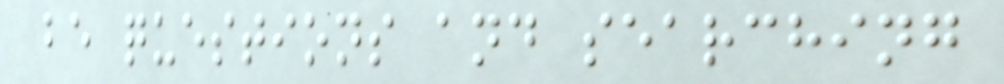be questions and searching
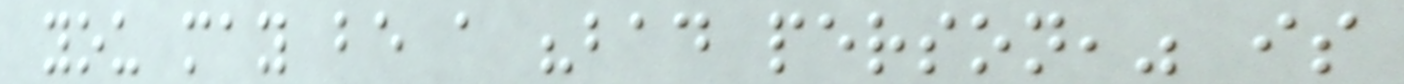you may be a "bad person," is
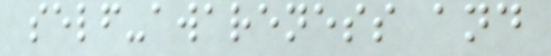self-awareness and
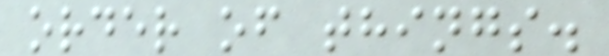order of things.
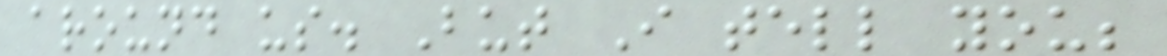around us. But I tell you;
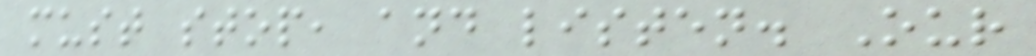must stop, and listen. Our
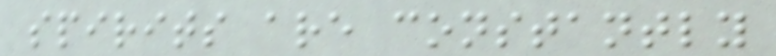spirits are constantly
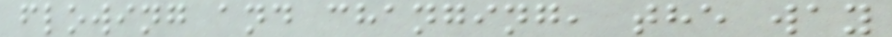flowing and changing, the way
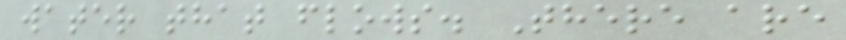water that flows. There are
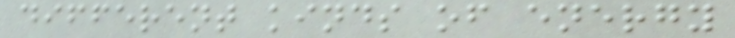different kinds of energy
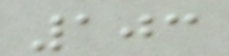103
